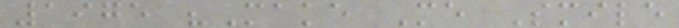1975 "Make Me Smile
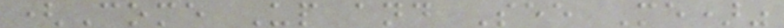(Come Up and See Me)"
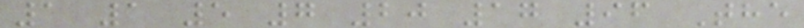1 1 5 7 20 17 96 The
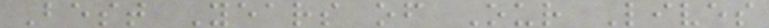Best Years of Our Lives
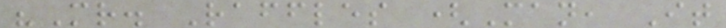"Mr. Raffles (Man, It
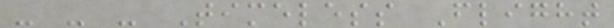- - - Timeless Flight
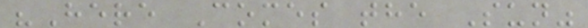"Here Comes the Sun"
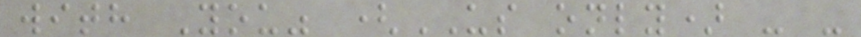with You" (US only) - -
